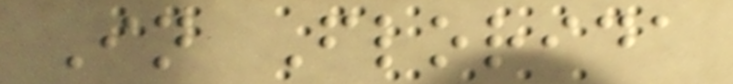In Florida
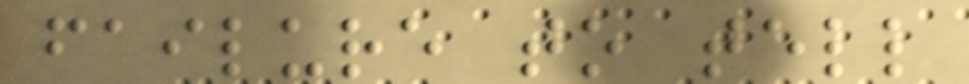failure to tell
